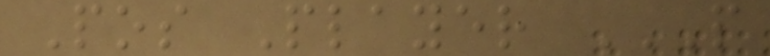Pos Player P
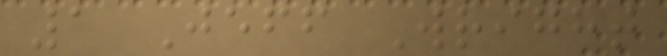1 Jeff Wright
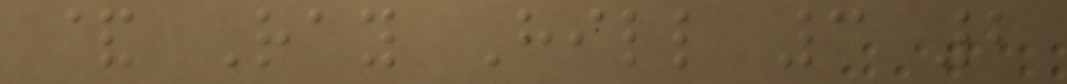& Ray Hill 3 2
